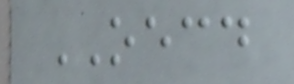OECD
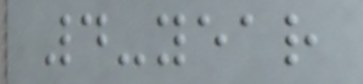4-year
